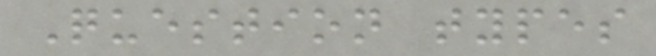Question types
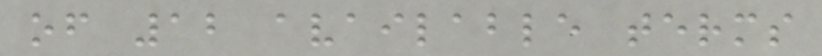of 12 available terms
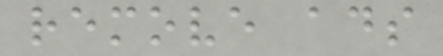remove ads
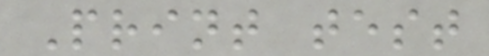Print test
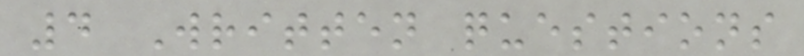4 Written questions
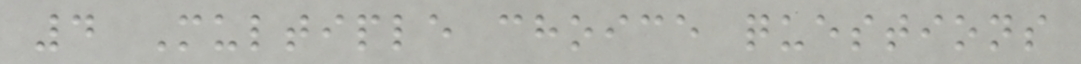4 Multiple choice questions
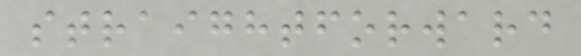straightforward
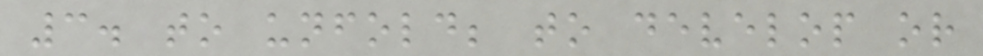3. to unfold; to develop or
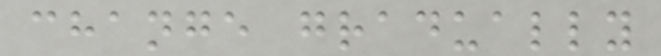change gradually
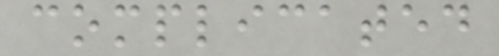complicated
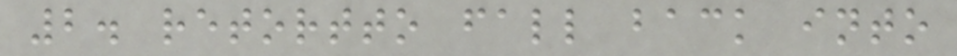2. retortto fall back into
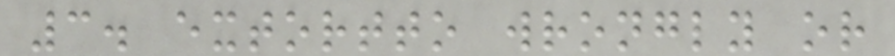3. extortto wrongly or
